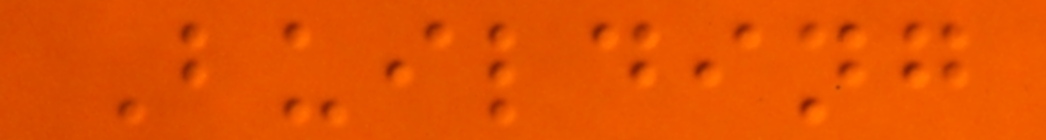Building
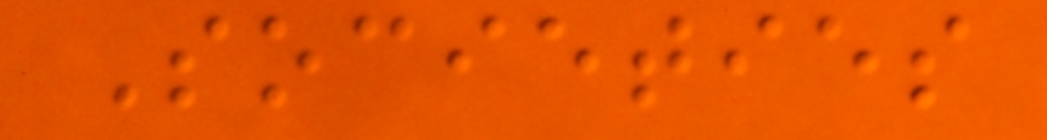Societies
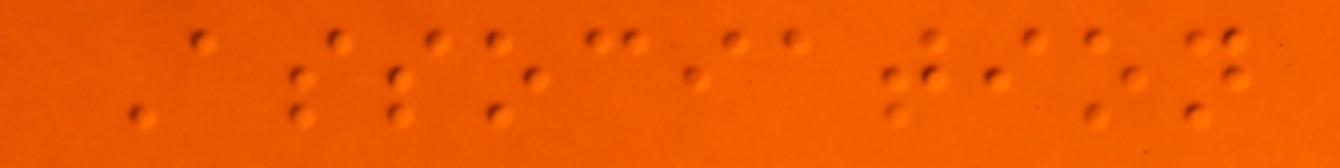Association
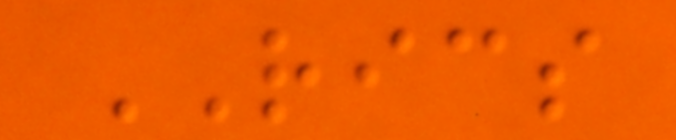RICS
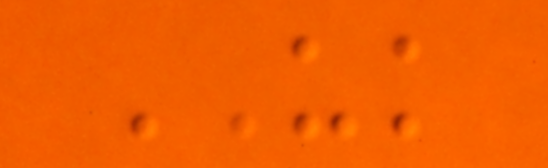UK
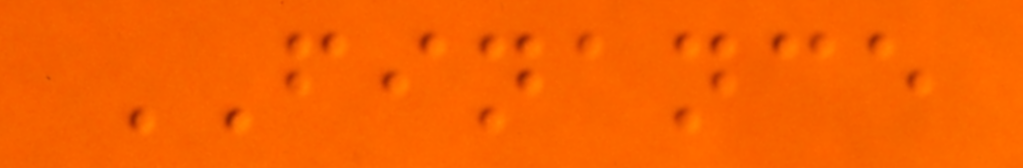FINANCE
